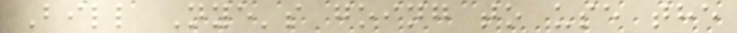Bill Nye's going to use the
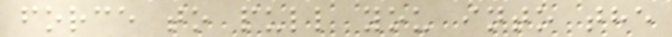force to pull you into the
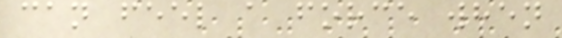can feel a force when
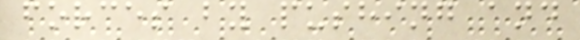forces by pushing and
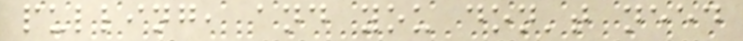pulling, and you don't need
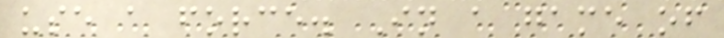use a force. In a game of
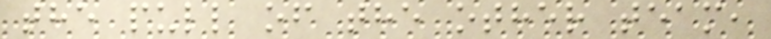the pull of the other team,
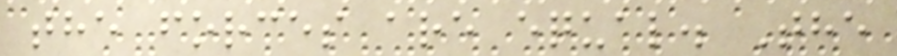the forces are equal. The
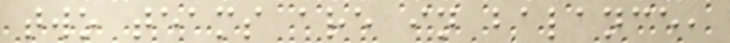two teams are in balance,
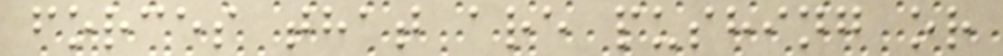forces that are pushing or
